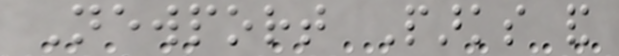Newport Parks and
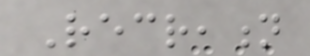Recreation
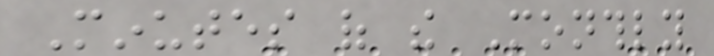Minutes of the Monthly
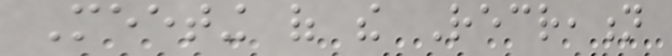Meeting of the Recreation
